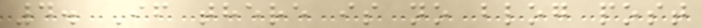4. If there is no blog post
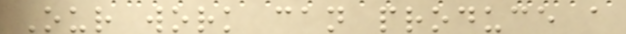Our work can produce a
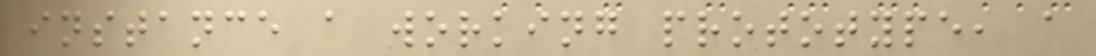instance a working prototype, a
